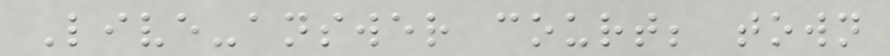Live-answer court; town
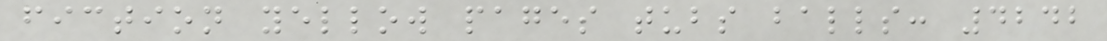fiction yellow pages tubs balls: 4242
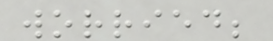worried;
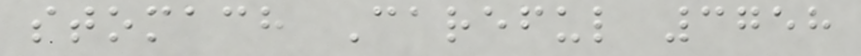stomach Careful 3758
